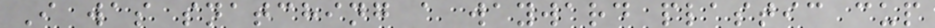I was snatching a wayward plastic cup
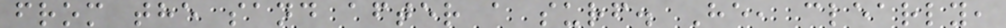from the sand after a surf. He, clearly,
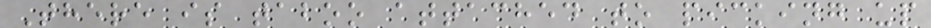There is taboo attached to picking up
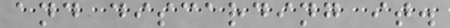and discarding it.
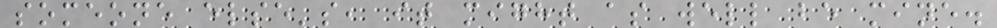someone else's, it might as well be mine.
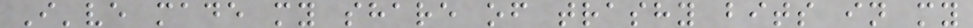I've made my share of trashy bits in my
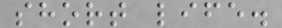short life.
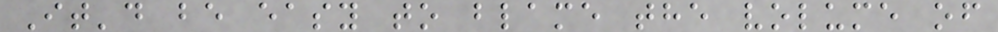It'd be easy to blame the volume of
